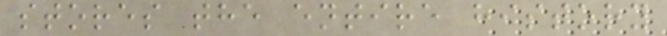stores the entire history
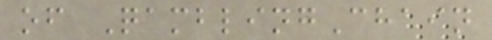of QamblingChain
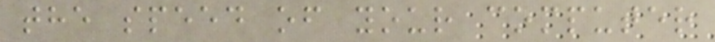the speed of your computer
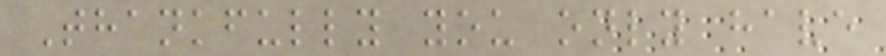Thankfully you only have
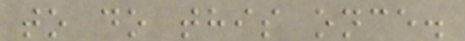to do this once.
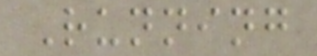Running
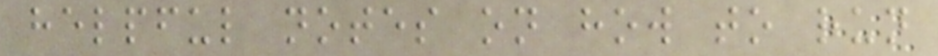helpful notes on how to run
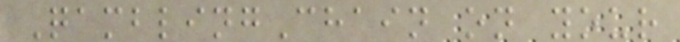QamblingChain on your
